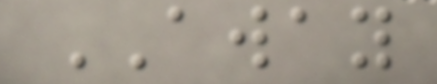AWAY
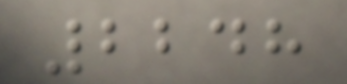2248
